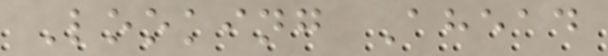Looking Ahead
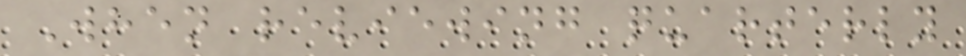When reviewing quarterly
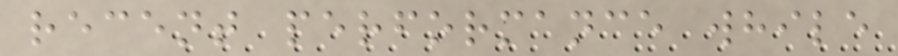recent performance while
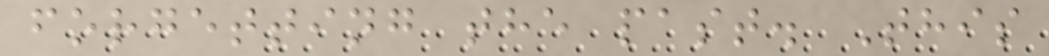forgetting the past. This
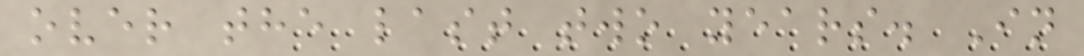over the last two years. In
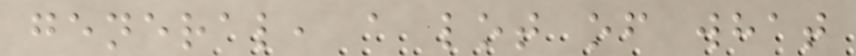general, a lot of what
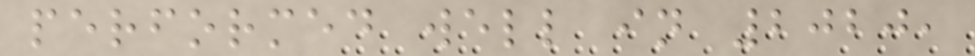performed well in 2020,
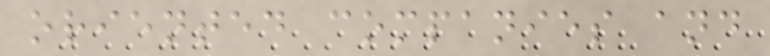oriented companies and
